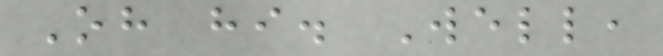Oh hi. Well,
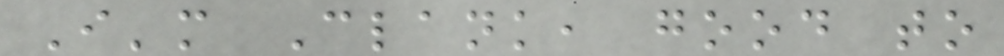I'm Clank, good to
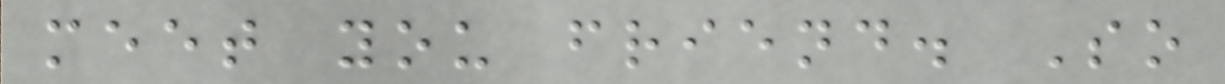meet you friend. So
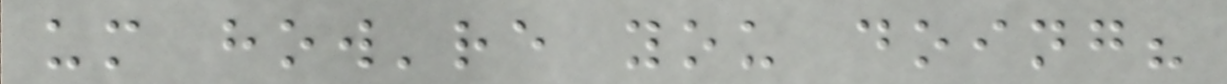um how're you doing?
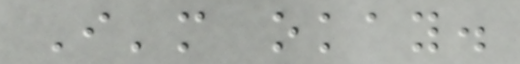I'm okay.
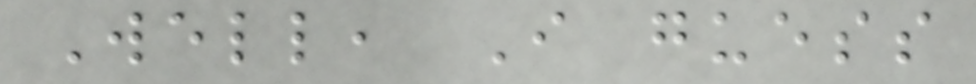Well, I guess
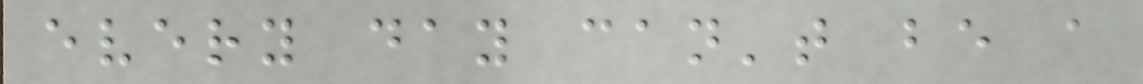every day can't be a
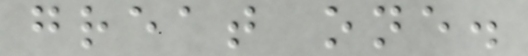great one.
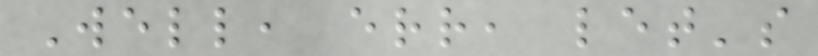Well, err, let's
